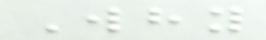Why
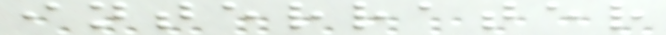interrater
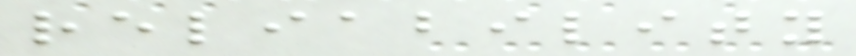reliability
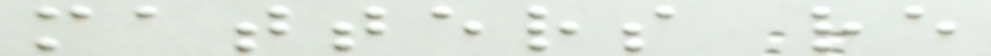matters re
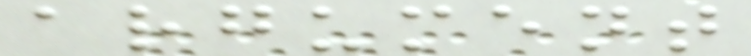argument
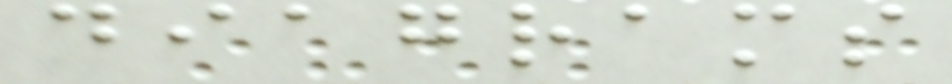diagrams
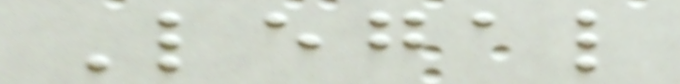Legal
